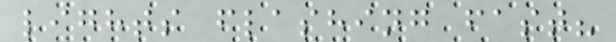lights flashing fast?
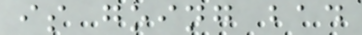is going bad
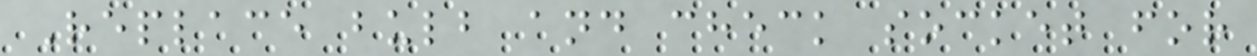Replace bulb and check socket for
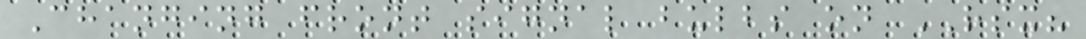Changing front signal bulbs on RSX?
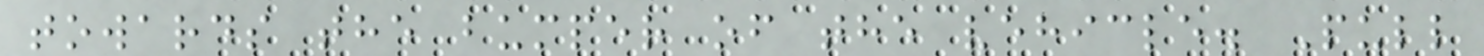towards the bumper of the vehicle. Pull
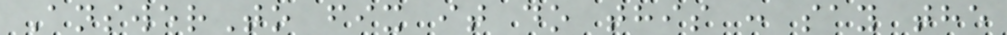AnswerTo fix it do this : say the
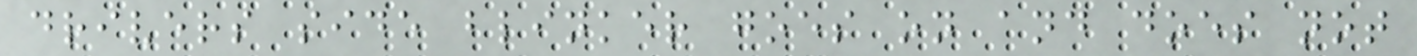drivers side blinker goes on and does not
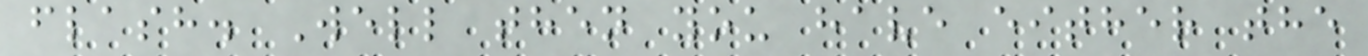flash. Well then you have either the
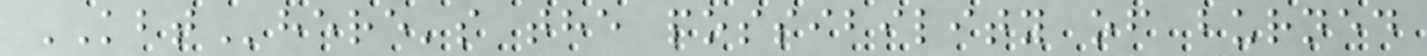KBThere's the possibility of burned
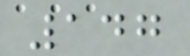147
